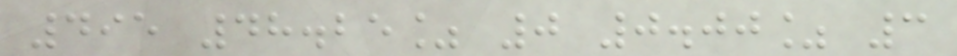495 48.25% 0 0.00% 3
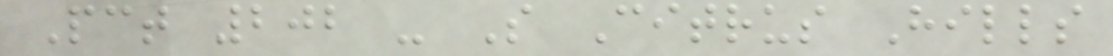Pct 202 - S Citrus Hills
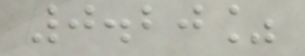0.20%
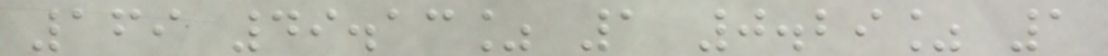169 49.13% 1 0.29% 1
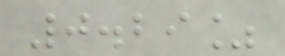0.29%
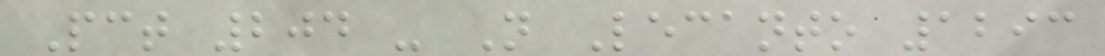Pct 204 - N Lecanto 1293
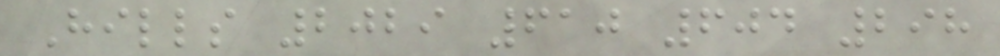Hills 2029 610 604 298
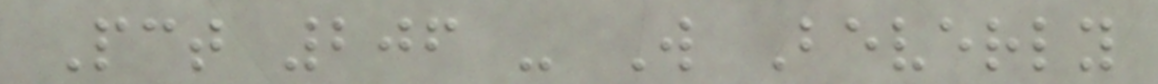Pct 206 - W Beverly
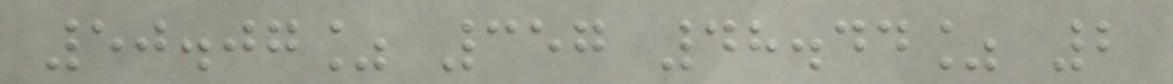50.07% 357 48.44% 2
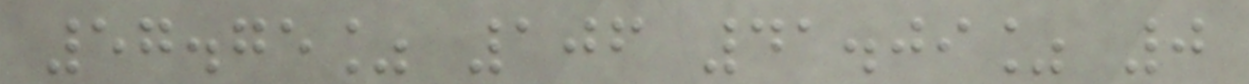57.75% 106 41.09% 0
